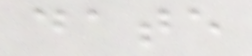date
